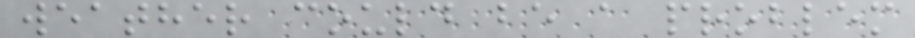weather could be a problem
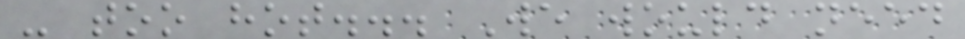- too hot... We would need
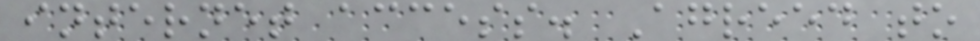internet access. Agreed to
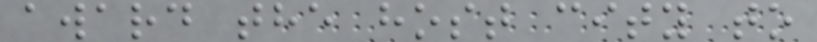award the host city to
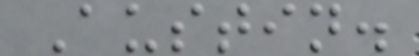Austin.
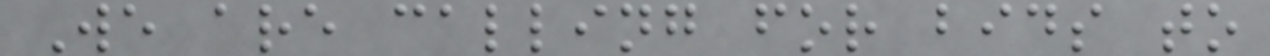We are calling for bids to
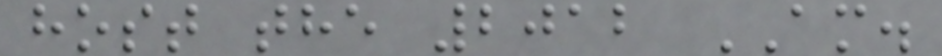host the 2012 AM.
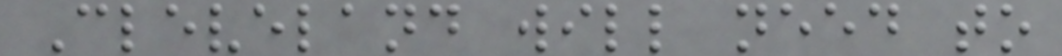Cleveland will need to
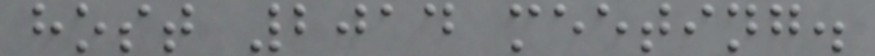host 2014 meeting.
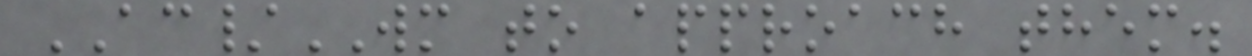AC/WM to approach them.
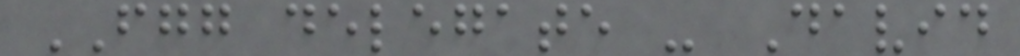FGG delegate - David
